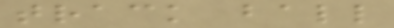track ball
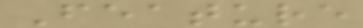Feature
